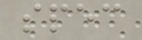spec
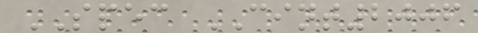SPEC CINT2006
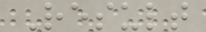Result
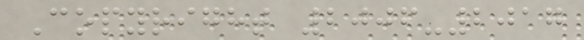Copyright 2006-2017
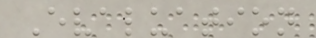Evaluation
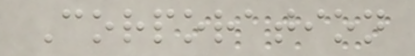Corporation
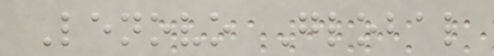Lenovo Global
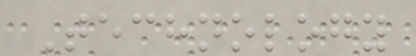Technology
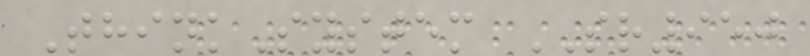ThinkSystem SR950
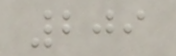209
